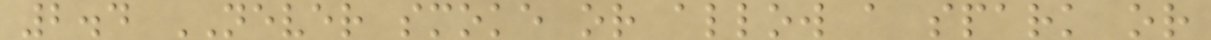2.4 NEVER smoke or allow a spark or
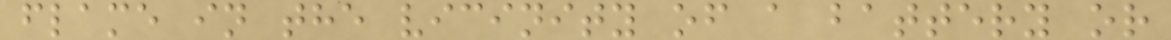flame in the vicinity of a battery or
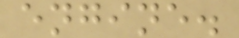engine.
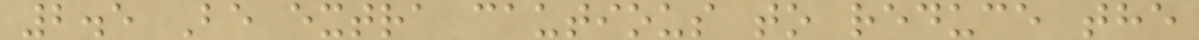2.5 Be extra cautious to reduce the
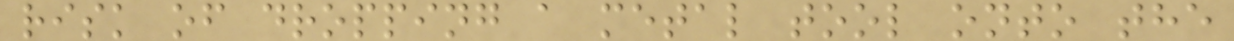risk of dropping a metal tool onto the
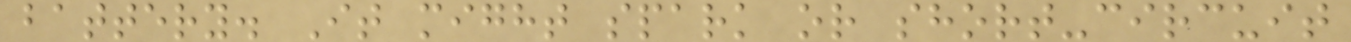battery. It might spark or short-circuit
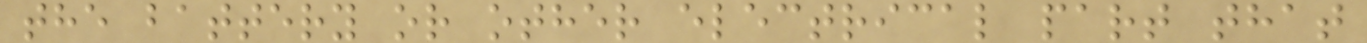the battery or other electrical part that
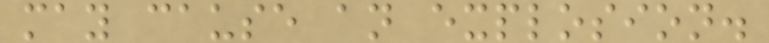may cause an explosion.
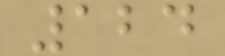124
